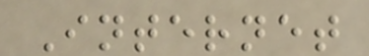Internet
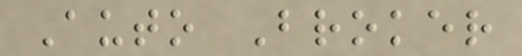Auto Broker
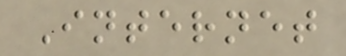Internet
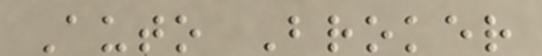Auto Broker
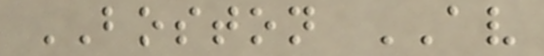BOSTON AV
